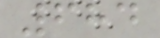684
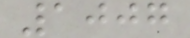1007
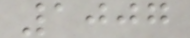1007
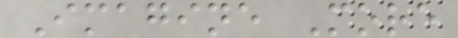Imagine More
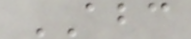ABC
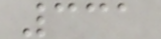331
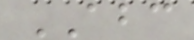ABC
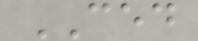CED
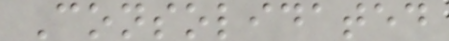Consolidated
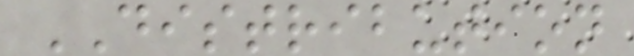DISTRIBUTION
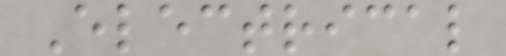Electrical
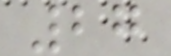27
